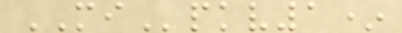MIpkv1*
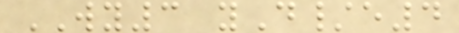WY3 yD/e4
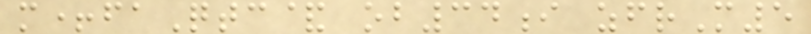m+faQtc& ob34i zfrM5
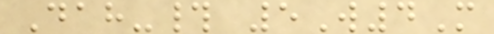Dah-# 5W4M
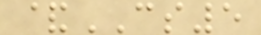&CS5
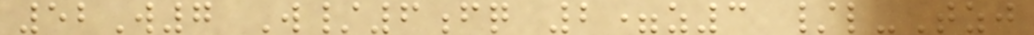52W7 W/6fq 2=z3 /l-Tzj
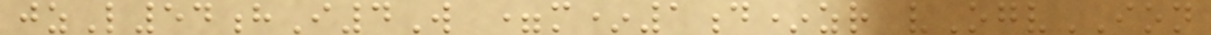jzL54hI4W =m*1d*zr vOgvION
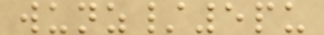wunz/5pu
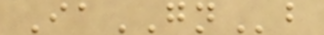IaGNb
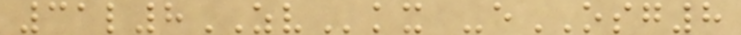31l8ZVkx -eOSG8
